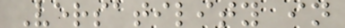Versatility in
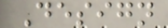Design
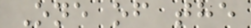One of the
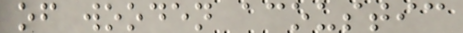of wooden acoustic
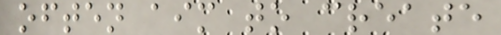often aim to create
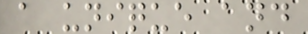a unique and
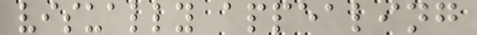visually appealing
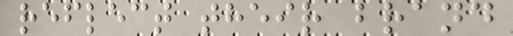reflect their brand
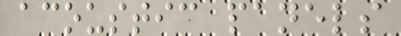acoustic panels
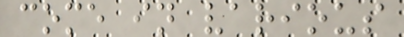come in various
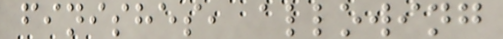finishes, allowing
